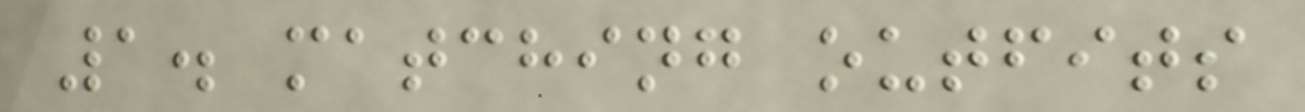1. matching outfits
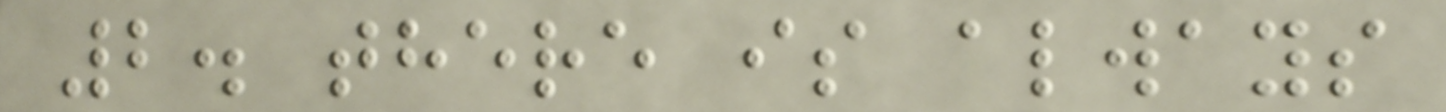2. there is always
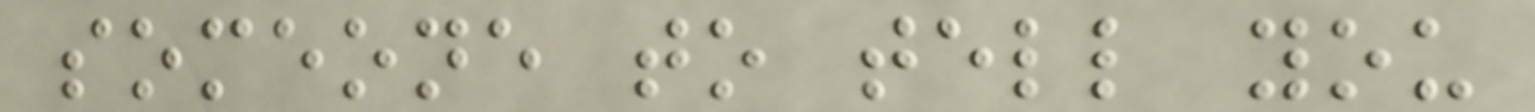someone to tell you
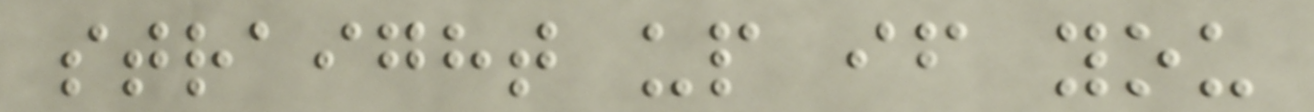straight up if you
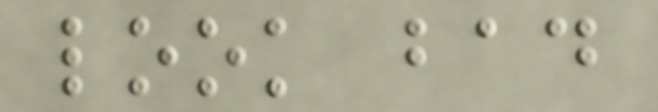look bad
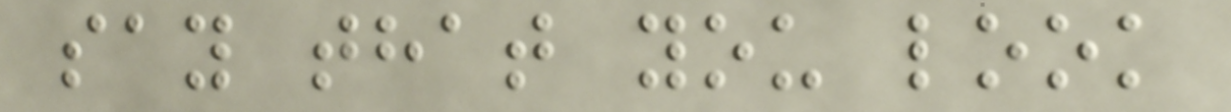say that you look
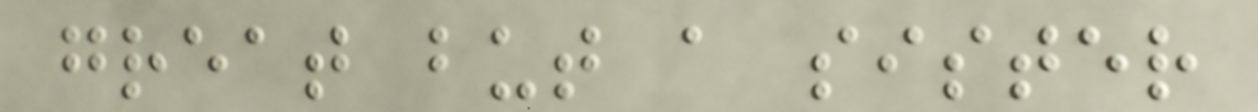great but a sister
